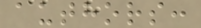authors:
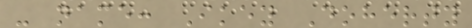- name: Ikey Doherty
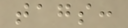tags:
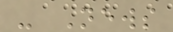- News
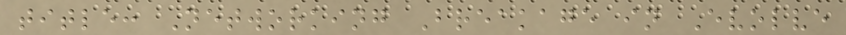title: Networking Breakage in Evolve
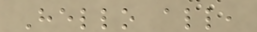Hello all,
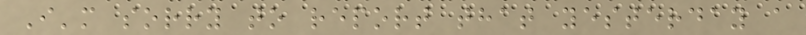I'm sorry to report that yesterday a
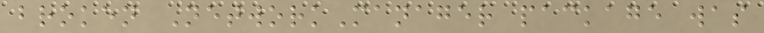broken NetworkManager package was
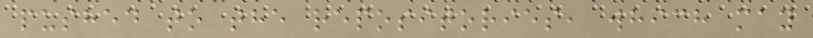pushed to the repositories, which may
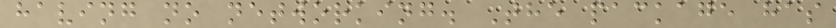having no networking. The package has
